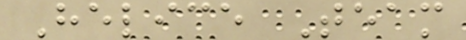Helice Team
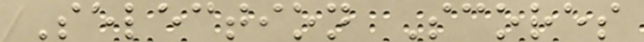Selection Scores
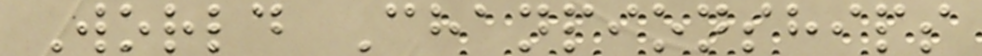World Chanpionships
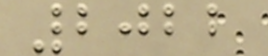2022
